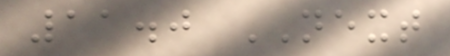11.0 NEXT
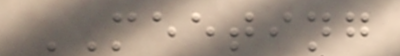MEETING
